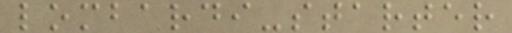lombardi-starter
